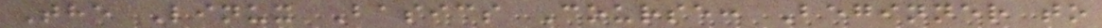The Linux Basics Course: Beginner to
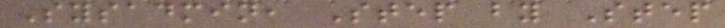Sysadmin, Step by Step
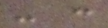- :
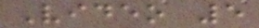Video 5
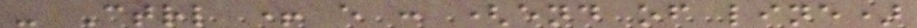- Ctrl + e : (end of line)
